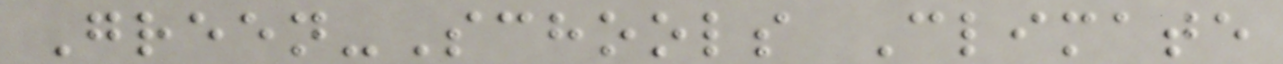Green-Schools Climate
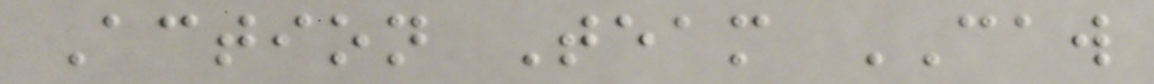Action Team CAW
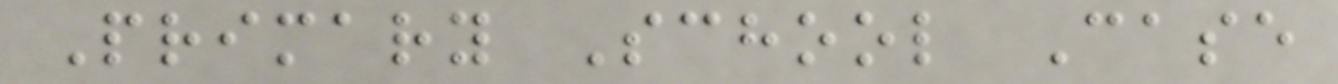Primary School Case
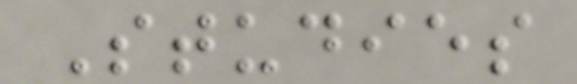Studies
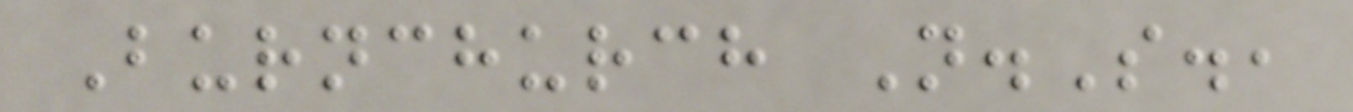Burnchurch N.S.,
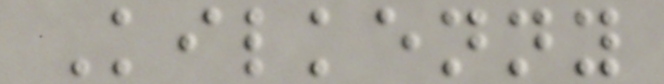Kilkenny
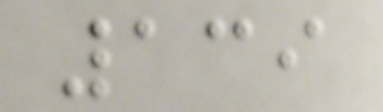139
